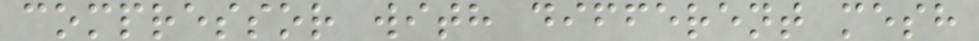compressor with different mesh
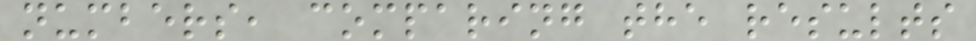numbers, comparing the results
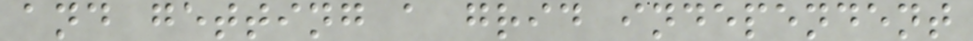and getting a grid independent
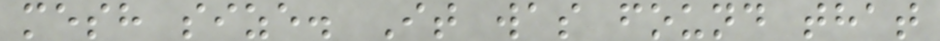mesh size. It was found that
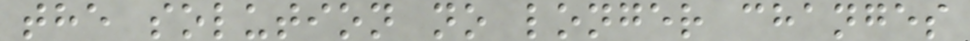the solution no longer changes
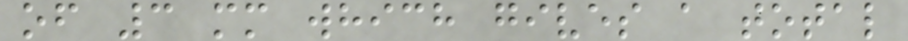of 3 mm which gives a total
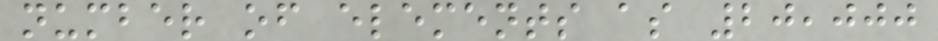number of elements as 20,000
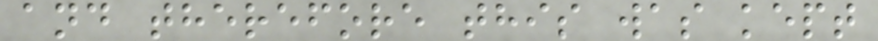and therefore this was kept
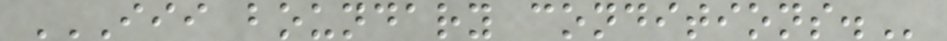III BOUNDARY CONDITIONS.
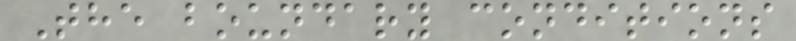The boundary conditions
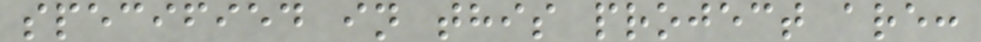specified in this project are:
